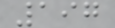197
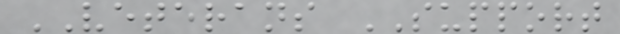VETERANS SUPPORT
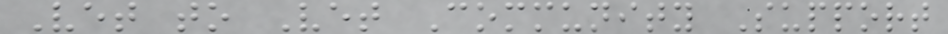Vet to Vet Community Support
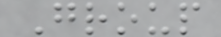Group
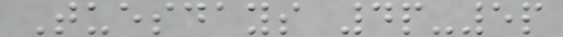Tuesdays 4p-5p
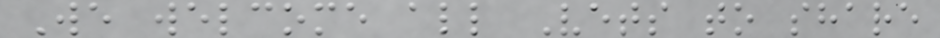We welcome all Vets to share
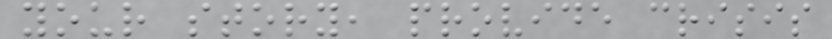your story, provide crisis
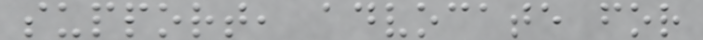support, advocate for
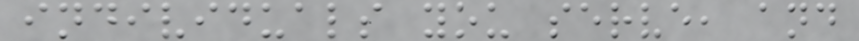individuals you serve, and
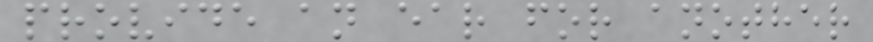provide an ear for another
